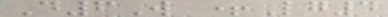D6W +Lg4
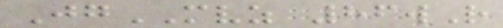JgMVZ 86wR
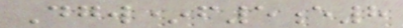Dgw*f5e8
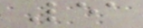Lea
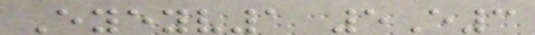Eyeyv1 5E3
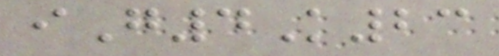iG4K23
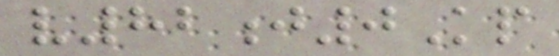v82j0Kp
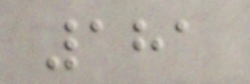181
